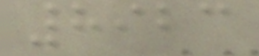8923
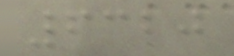6320
